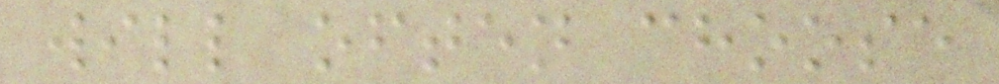will often choose
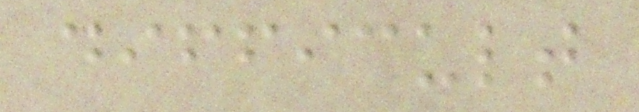difficult
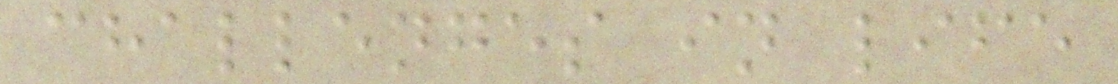challenges in life
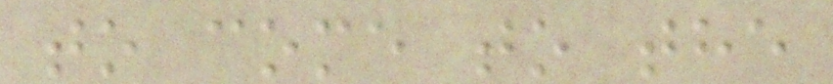to come to the
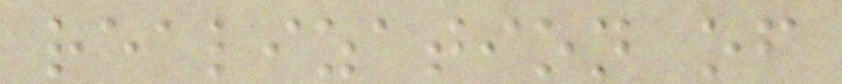realization of
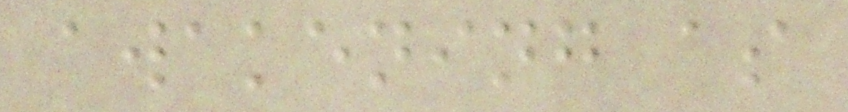awakening as
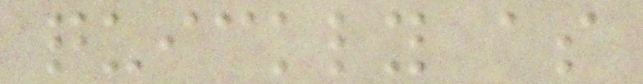quickly as
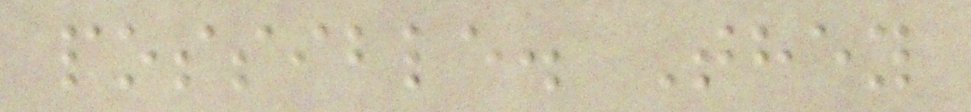possible. They
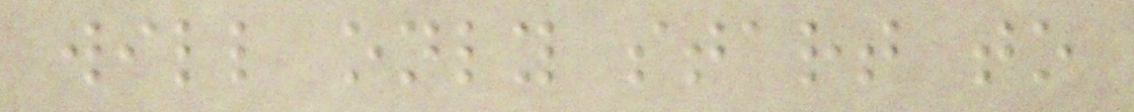will only start to
